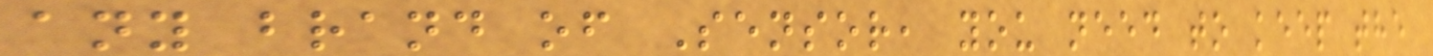any brand of Sensor, you need to keep the
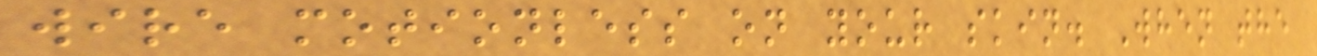wire motionless on your skin. When the
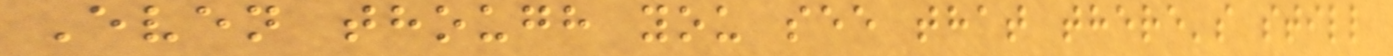Even though you see that there's still
